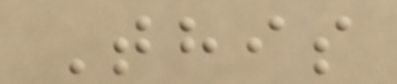This
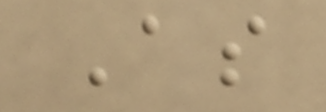As
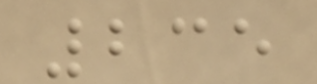235
